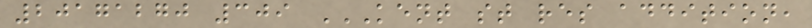20171270 309 KENT ST RES ADDITION,
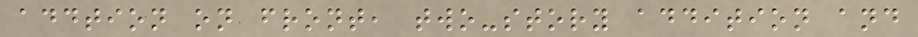addtion on front, two-story addition and
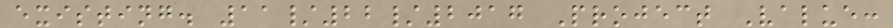existing. 11/22/2017 Project Value:
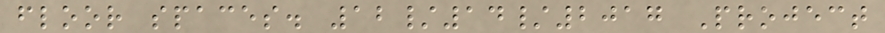floor spaces. 12/14/2017 Project
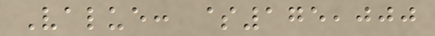Value: $175,000
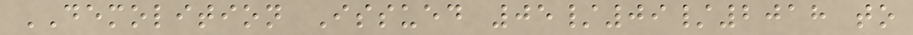DEMOLITION Issued 05/09/2018 to
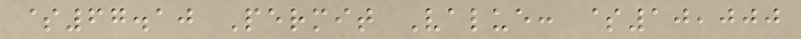$67.10 Permit Value: $10,000
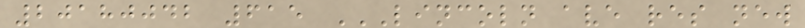20180042 615 LINCOLN AVE RES NEW
